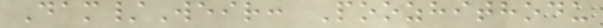Dam/Weir: Poozhithodu
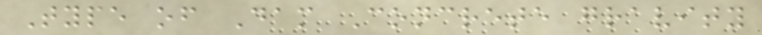Type of Dam Concrete gravity
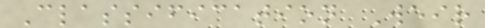Classification Weir
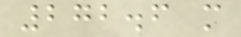272.6 m
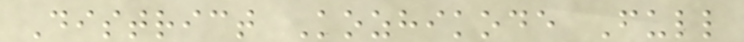District Kozhikode Full
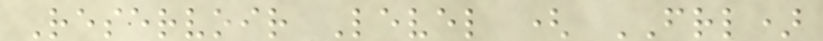Reservoir Level ( FRL)
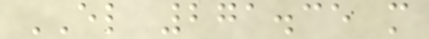EL 271.35 m
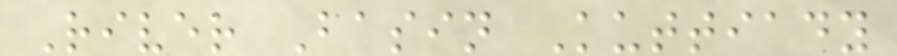River Basin Kuttiady
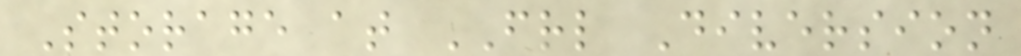Storage at FRL Diversion
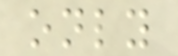only
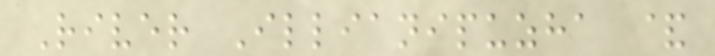River Illianipuzha &
